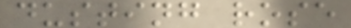dusting rose
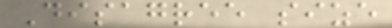Disagree size
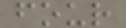four
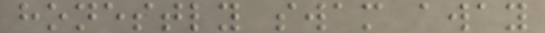honestly swam away
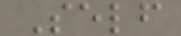Self
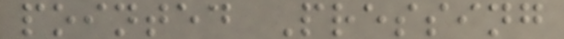pointed Pressing
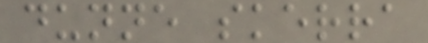dunne skerra
